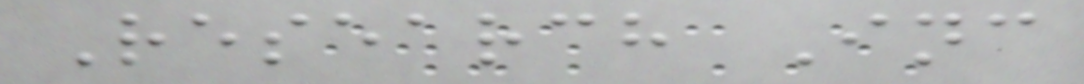Research Inc
